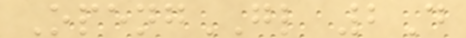OpengGL 2D
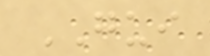GUI
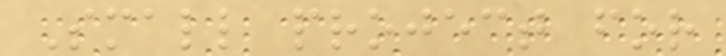Small project for
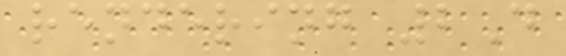rendering 2D
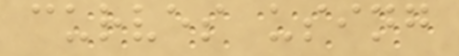curves using
